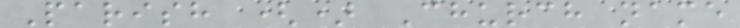Parish () Church name
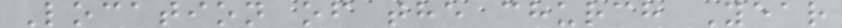Location of the church Year
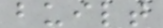built
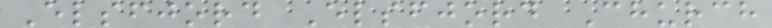Elsfjord Elsfjord Church
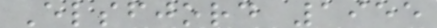Elsfjord 1955
